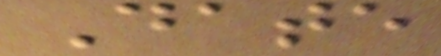Date
